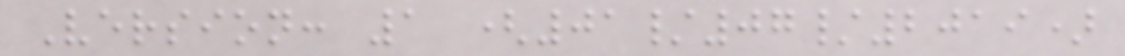Version: 1 (01/07/2019)
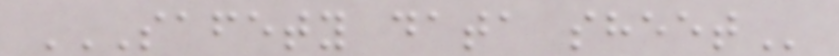SAFETY DATA SHEET
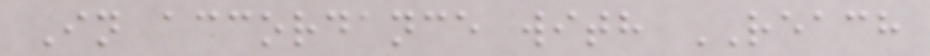In accordance with REACH
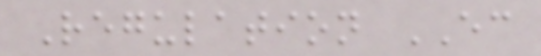Regulation EC
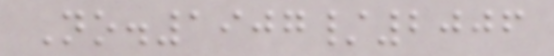No.1907/2006
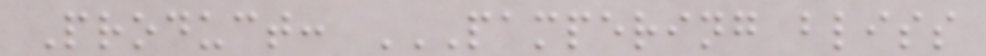Product: PAMPERING BLISS
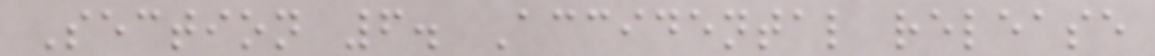Section 6. Accidental release
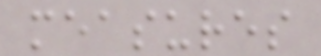measures
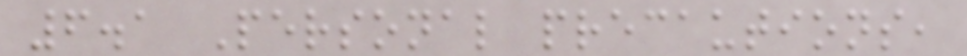6.1 Personal precautions,
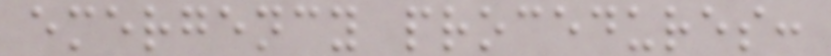emergency procedures:
